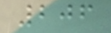206
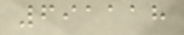691118
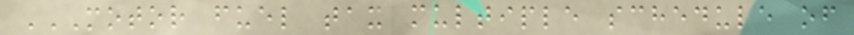MOTOR FUEL TAX MULTIPLE SCHEDULE OF
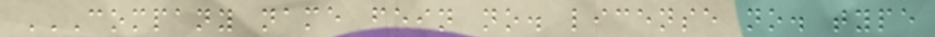COMPANY NAME FEIN NO. LICENSE NO. TYPE
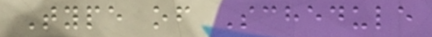Type of Schedule
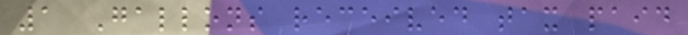1 Gallons received tax paid
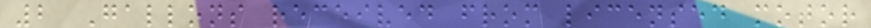2 Gallons received from licensed motor
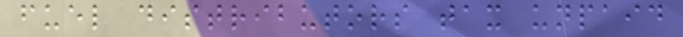fuel distributors tax unpaid
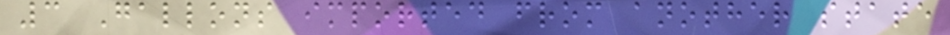3 Gallons imported from another state
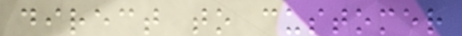direct to customer
